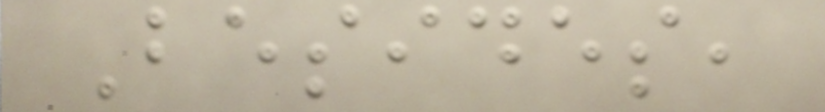Besides,
